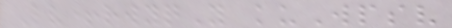Lv+rwyqY kuWpsv
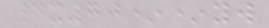4x70**yw
